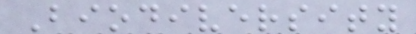Biodiversity
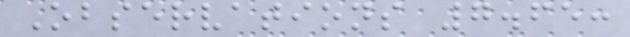Observations 7.65:
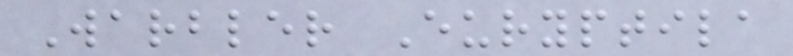Warbler Euryptila
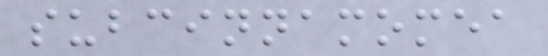subcinnamomea
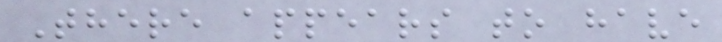There appears to have
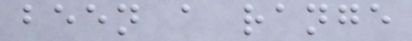been a range
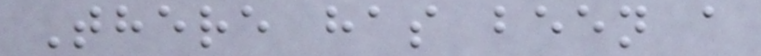There has been a
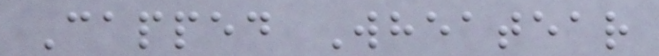Capped Wheatear
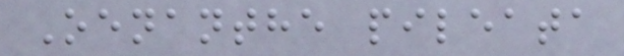Oenanthe pileata
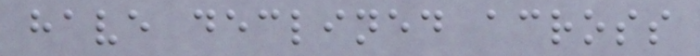have declined across
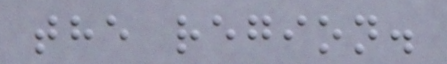the region.
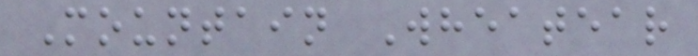Mountain Wheatear
